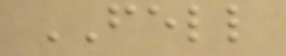FELL
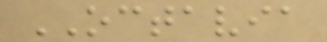OCTAVIA
